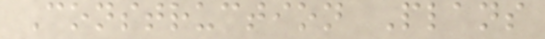Construction Plans
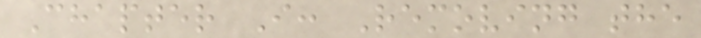Chapter I: Removing the
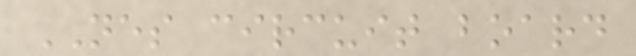NES circuit board
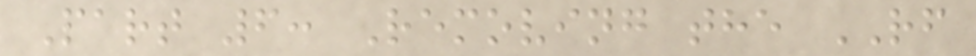Part 6: Removing the RF
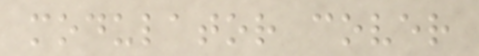modulator cover
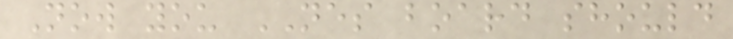Now you NES board should
